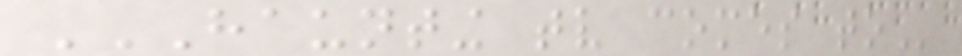HAUNTING TV COMES TO
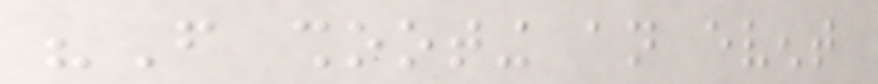"From shooting an event
